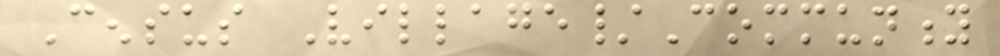Census Village/Community
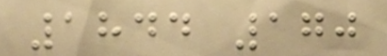1844 170
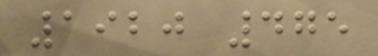1920 475
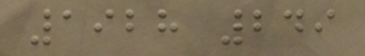1928 249
